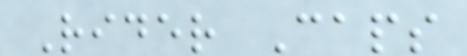Rider Caps
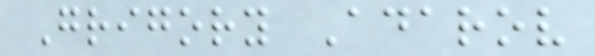Grigory Adarov
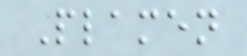Plamen
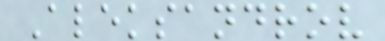Aleksandrov
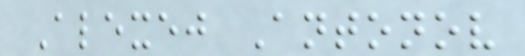Alexej Antonov
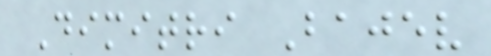Dimitri Bajev
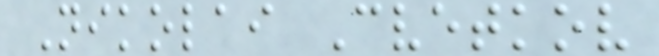Nikolai Cvetkov
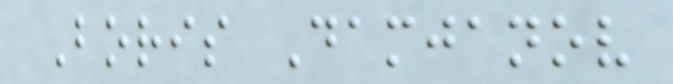Boris Damjanov
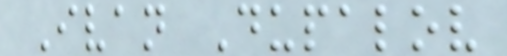Ivan Dupalov
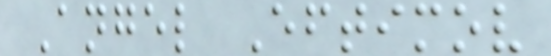Angel Eftimov
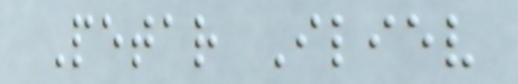Petar Iliev
